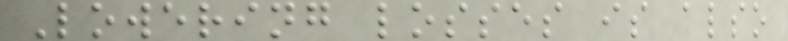Lowering losses is also
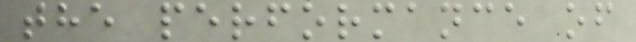the performance of
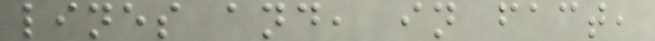lines and, in fact,
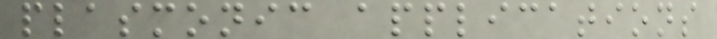plasmonic applications
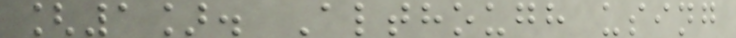[1]. Although using
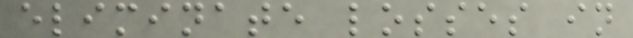eliminate losses in
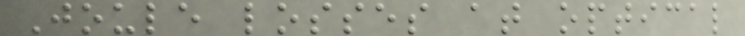Joule losses at optical
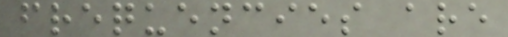frequencies are
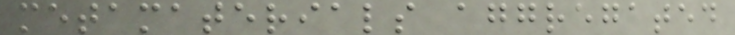metamaterials aggregated
